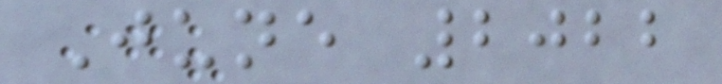June 2022
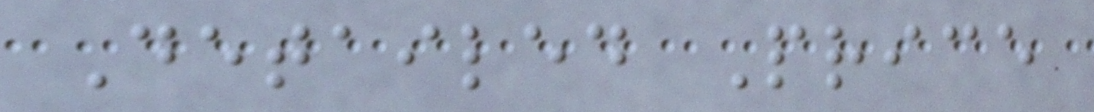Detailed Price
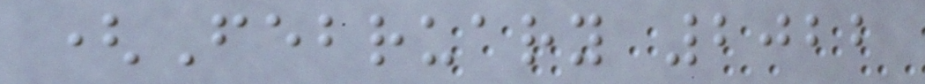(February 2022
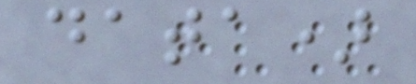data)
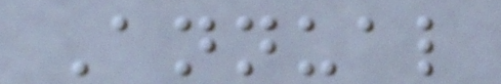Annual
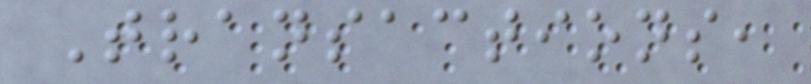Transactions,
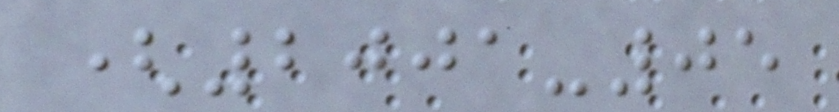(2001-05
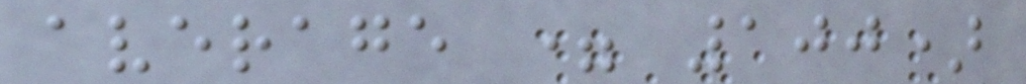average = 100)
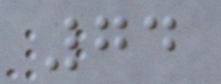74
